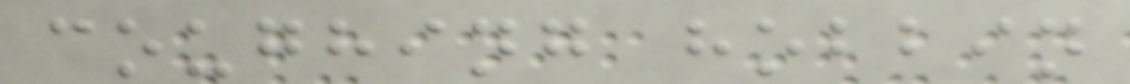coughing hobbin
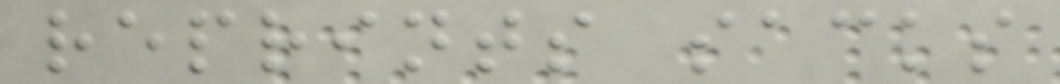reprints sacks
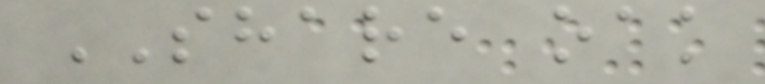SHARE oak
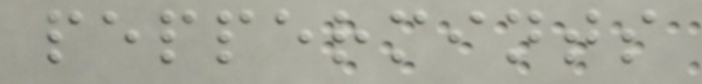peppermints
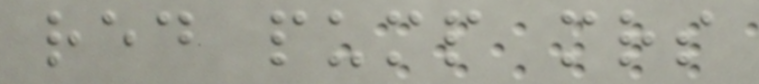red pump mrs
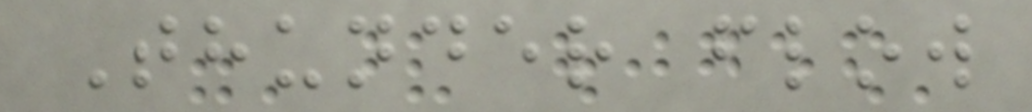Thunder flow
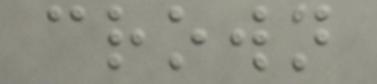crown
